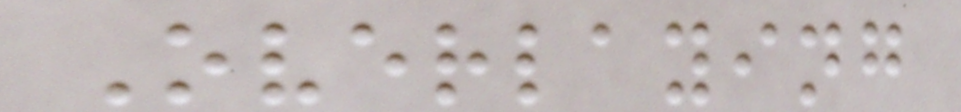Overlaying
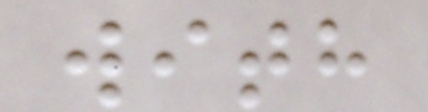with
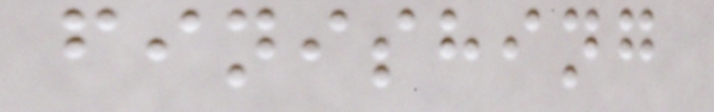finishing
